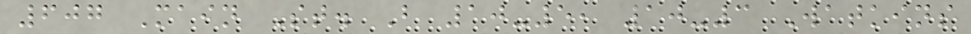607 Main St. B 10-5, 10-3 Watkins
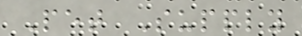Pet Supply
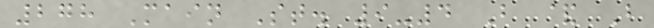278 Main St. 9-4 B & B
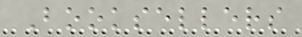Booksellers
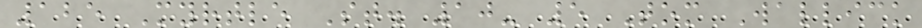125 Myrtle St. 10- 5 Tom Wallick
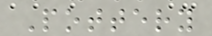Pottery
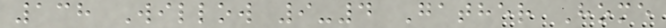138 Willow 9-4 Gather Home
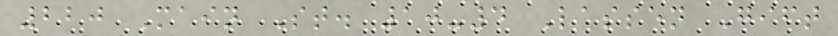220 Main St. 10-4 Lassen Gift
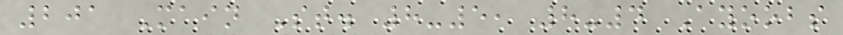201 Main St. 8-5, 8-4 Ayoobs
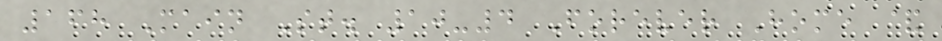168 Main St. 10-4 Forever Home &
